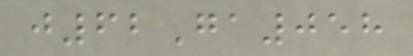j62Ga058
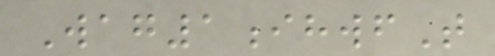Wag1ihwfT
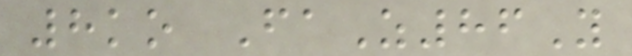8ko FaZ86Y
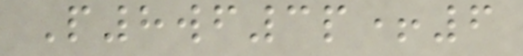P8wf3p+6
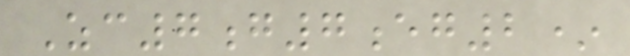Zc7g7eg2*
